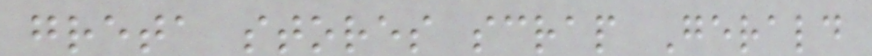greta stores scrap Gerald
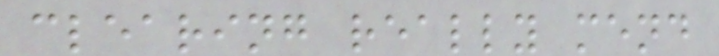clearing really mend
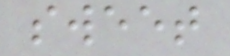sweet
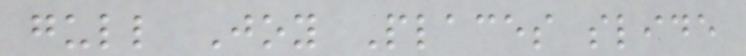gull Joy Places slide
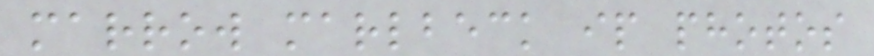marrow marlbeck ip photos
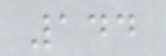144
